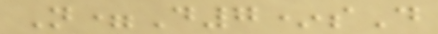N=D7*sD
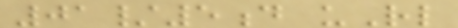01/5d uRl
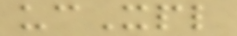ucXpl
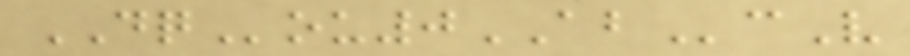DQou0ABcV
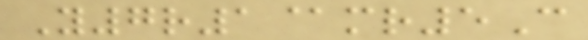Y7r1@mr5C
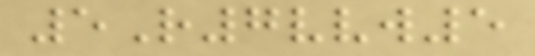5R7vvw5
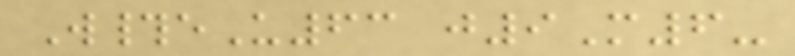W#eU63 j9M6-
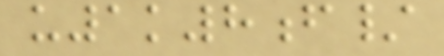u1k8f/
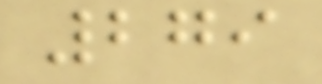279
